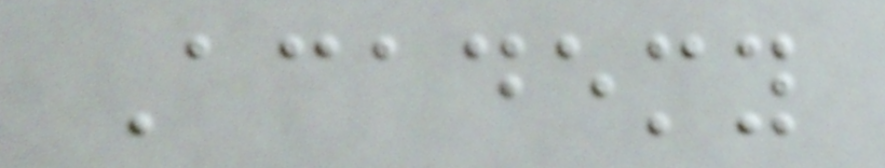Academy
